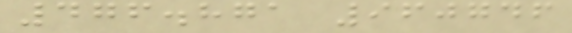476.871 960746
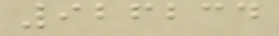926234
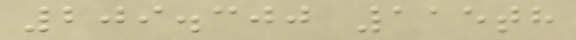209.300 115th
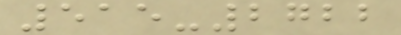515-2722
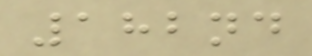182nd
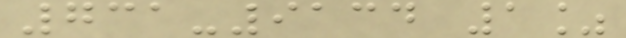731-9134 1%
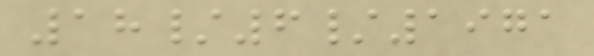18/6/1971
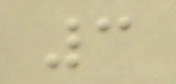3
